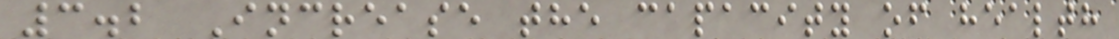3.2 Increase the capacity of health
